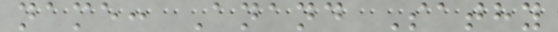name: Anand Sathy
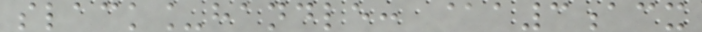slack_handle: @a3acx
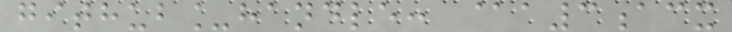github_handle: @a3acx
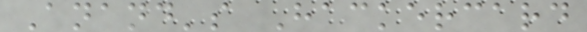Anand's Hackercard
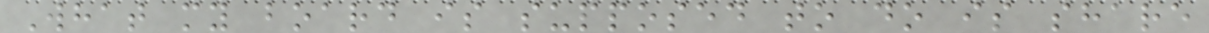What my board is supposed to do is share
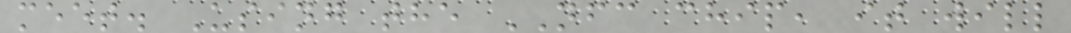meet. Using the NFC chip, it will
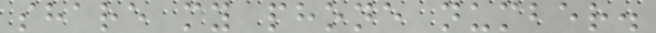share my phone number.
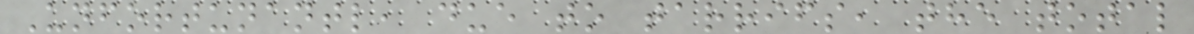Unfortunantl, due to tarrifs, the total
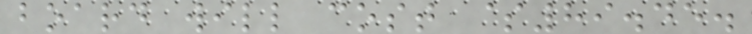board will cost $89.45.
